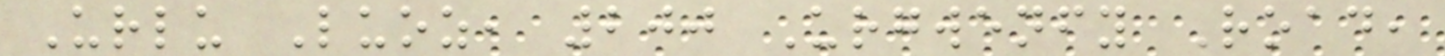Urlu Luoz, 200 Urgwenfy Road,
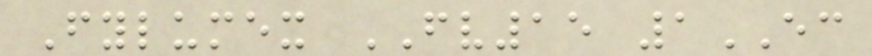Fylumex FV15 1EC
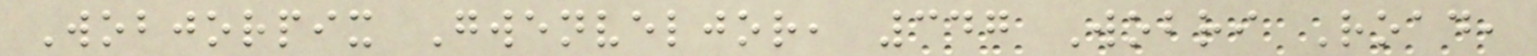Wobjorpix Gwenveljor, 347 Wobri Road,
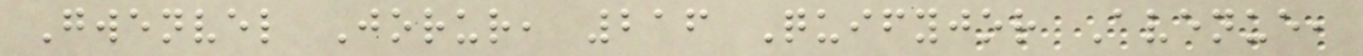Gwenvel Jorur, 216 Quifyjor Avenue,
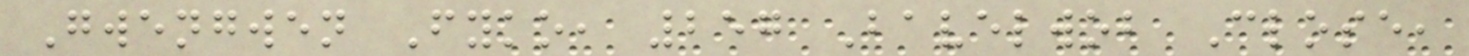Gwengwen Fyko, 257 Bavelwob Close,
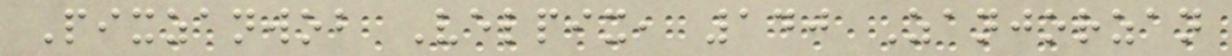Pixzanwob Velpix, 140 Zanjorzan
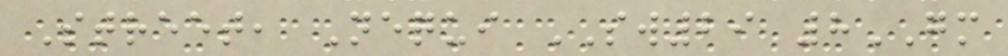Street, Nequi SW29 8GM
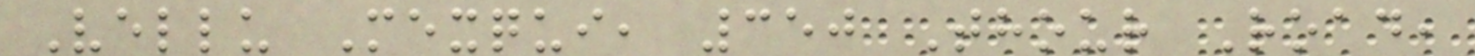Vellu Mexqui, 350 Thour Road,
